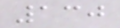130
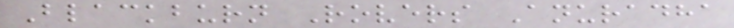Blackburn Rovers Anuradha
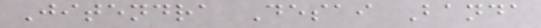Jitendra Desai Banda
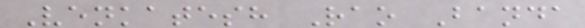Venkatesh Rao Banda
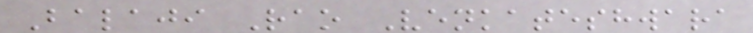Balaji Rao Venkateshwara
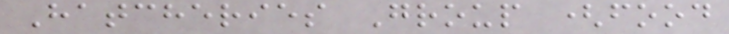Hatcheries Group (food
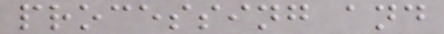processing and
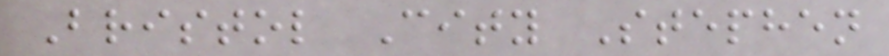Bristol City Stephen
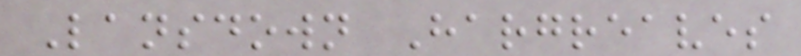Lansdown Hargreaves
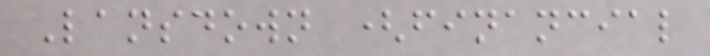Lansdown (financial
